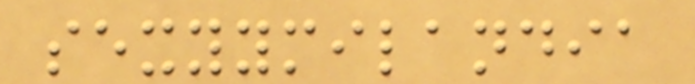sexyymilandia
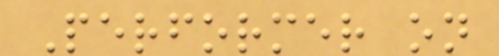Performer on
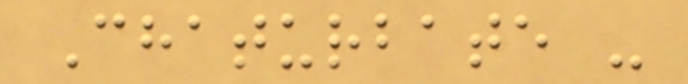Chaturbate -
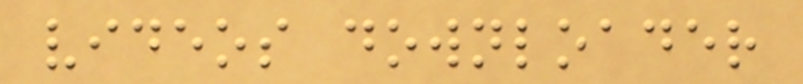videos downloader
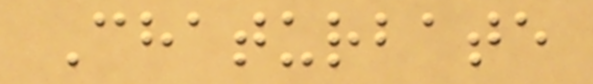Chaturbate
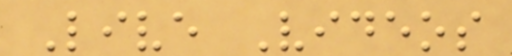Live Videos
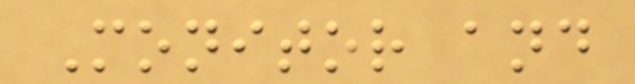Monitor and
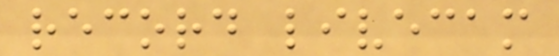record livecam
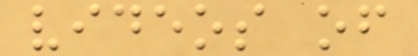videos of
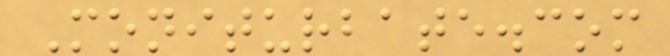Moniturbate.com
